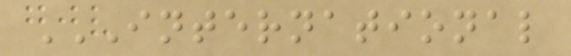INTERNATIONAL
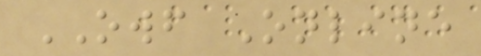OWF Online
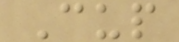Cup
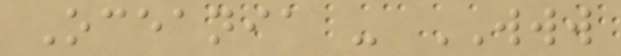Oceania - WWW
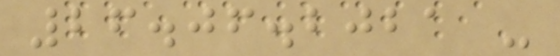26.06.2021 -
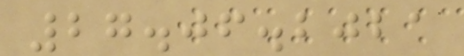27.06.2021
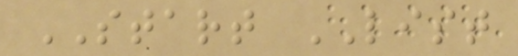START LIST
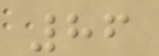86
